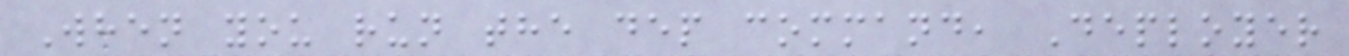When you run the dep command, Deployer
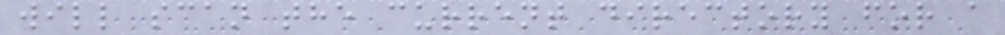will scan the current directory for a
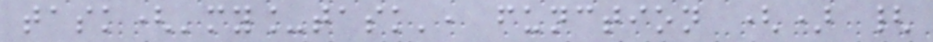task('my_task', function () {
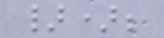});
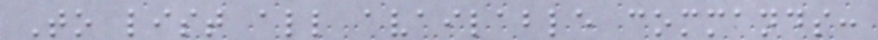To list all available commands:
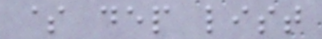$ dep list
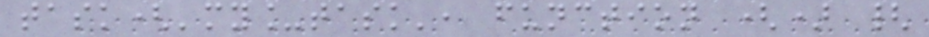task('my_task', function () {
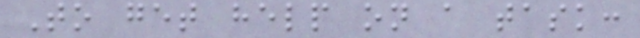To get help on a task:
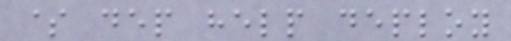$ dep help deploy
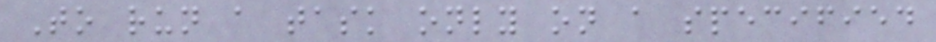To run a task only on a specified
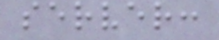server:
